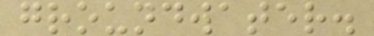groundwater.
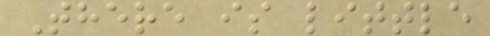There is little
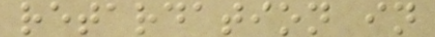retardation in
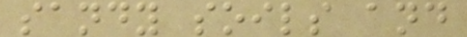sandy soils and
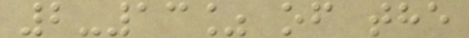2-13% of the
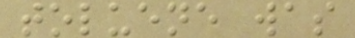toluene was
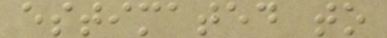estimated to
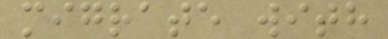migrate with
